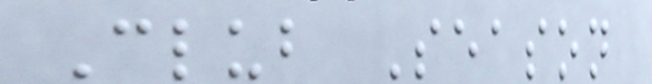Club Season
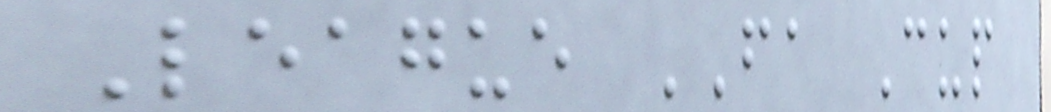League FA Cup
